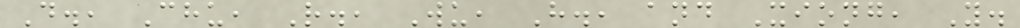D., Chu, R., Wu, H., and Xiong, Y.
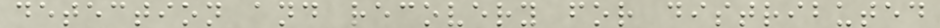detection and recovery for distributed
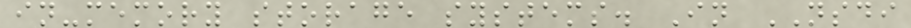in-memory storage systems. In NSDI
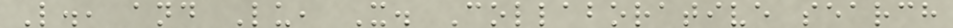L., and Lu, X. Collaborative search
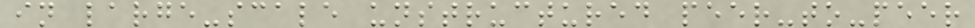in large-scale unstructured peer-to-peer
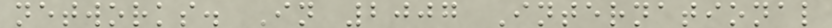networks. In 2007 International
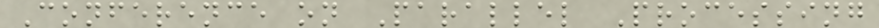Conference on Parallel Processing
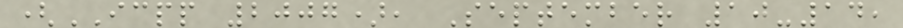(ICPP 2007), September 10-14,
